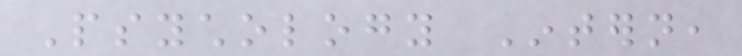Psychology Intern,
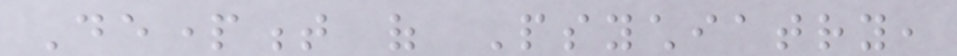Department of Psychiatry,
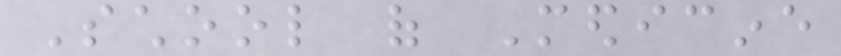School of Medicine
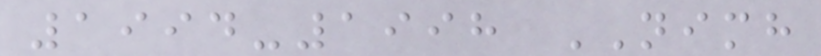1994-1998 NIMH
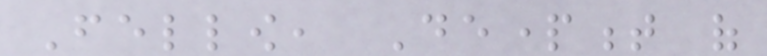Fellow, Department of
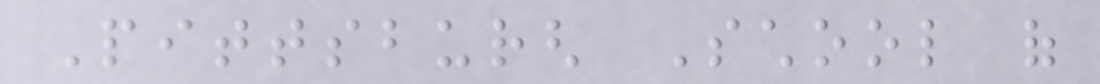Pittsburgh School of
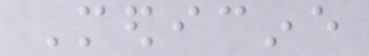Medicine
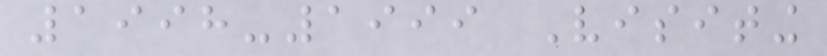1998-1999 Visiting
